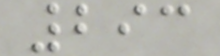293
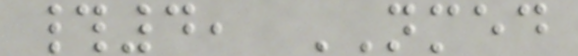#4, NMED
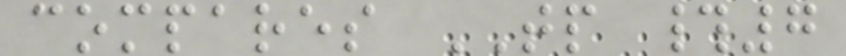compares TP #7
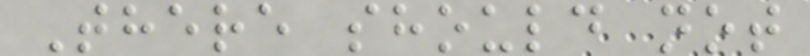There should not
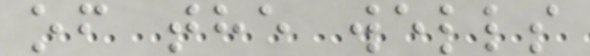of the wells
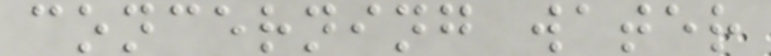concerning water
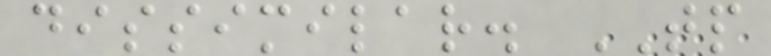dissimilar. TP
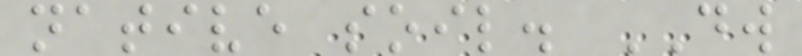native soil. DW
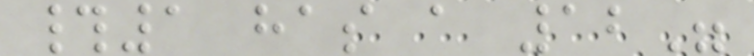#1 has a 12"
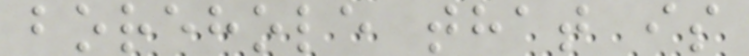borehole that is
